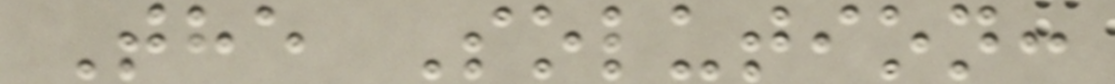The Solution:
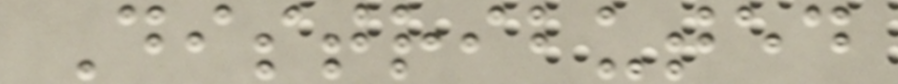Distributed
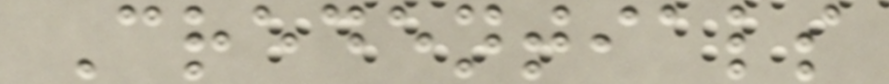Credentials
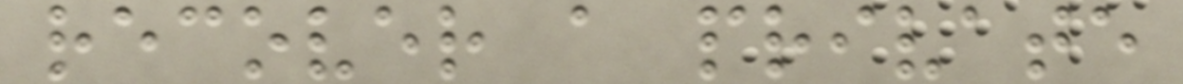recover a private
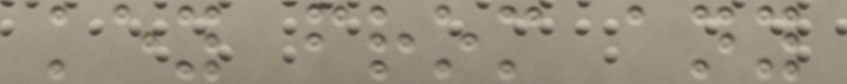key from any
